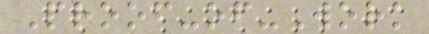Proof-of-Work
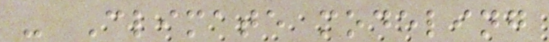- Climate modeling
